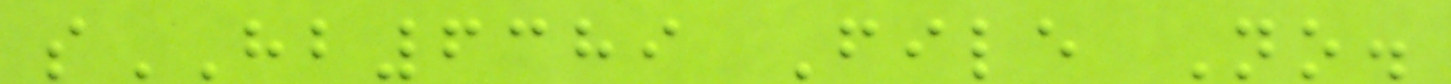sHB6389 File No.
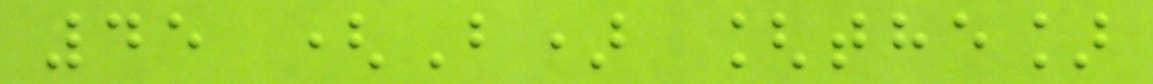45 (B) [the]
